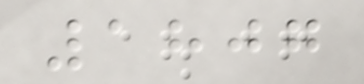1807
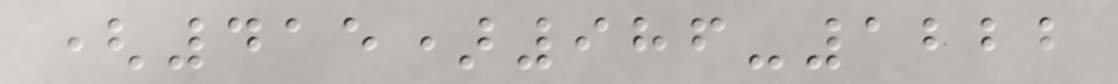(415)986-1222
